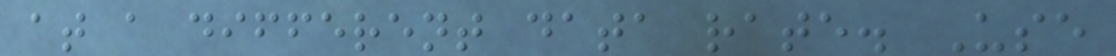at a different data rate. Use
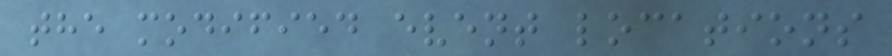the modified event locations
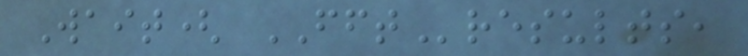Wait( FFTresults,
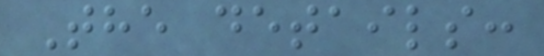The details:
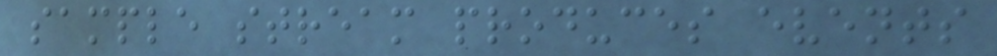sample stream produces events
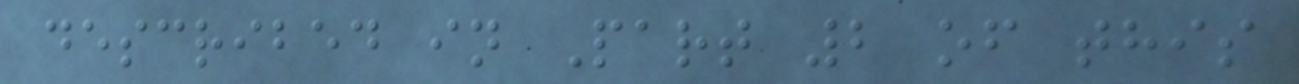described in Part 2 of this
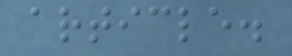article.
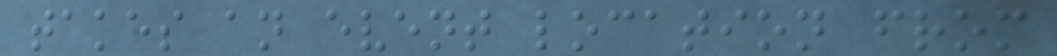takes an event location from
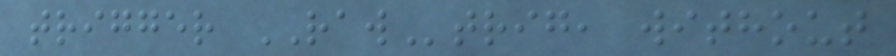trigger RAWtrig, without
